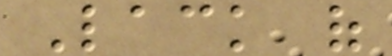Lack of
